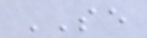SE
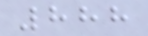888
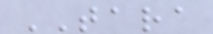TARA
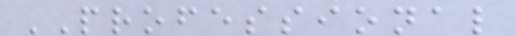PROFESSIONAL
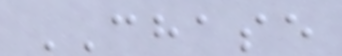CHASE
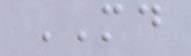MD
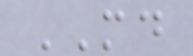MD
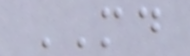MD
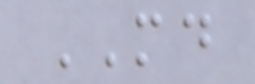MD
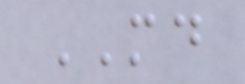MD
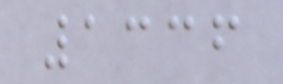1336
